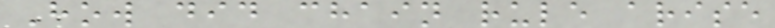How did chain rule arise
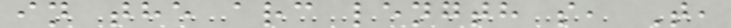in the arc length s, T,
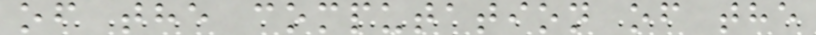of the computation of the
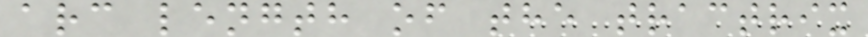arc length of the tractrix
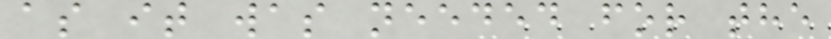as it was needed for the
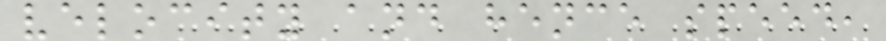velocity and hence speed,
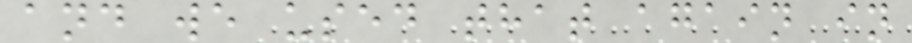and we used that again in
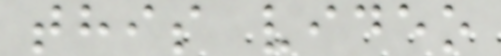this video
